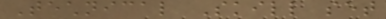Technical Skill set
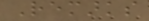Remarks
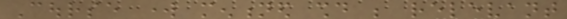Course work mentioned should be relevant
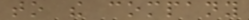to the company
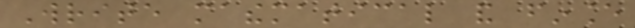Write mathematical and finance
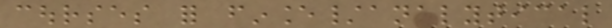courses for finance/analytical
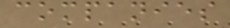companies
